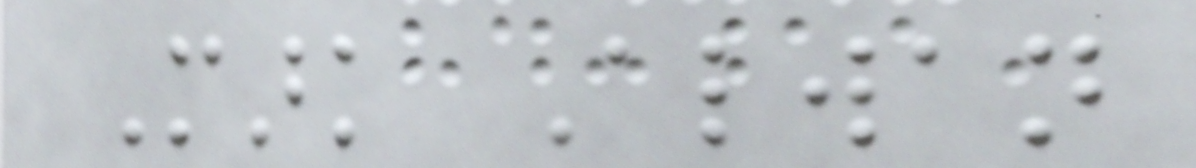Mark Alwan
